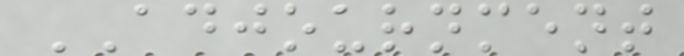ADJOURNMENT
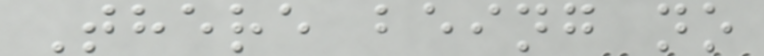There being no
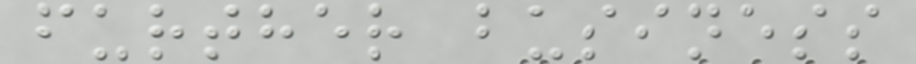further business
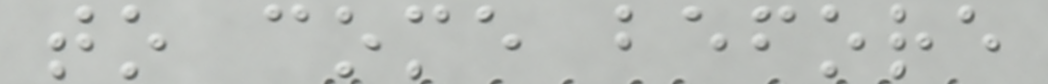to come before
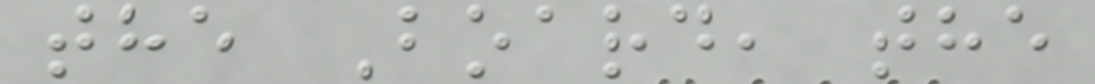the Board, the
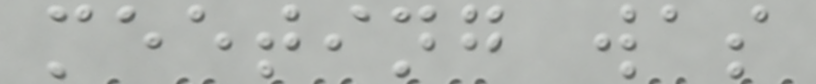meeting was
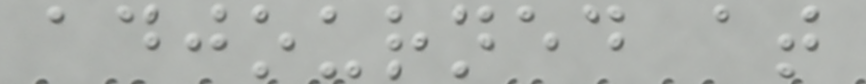adjourned at
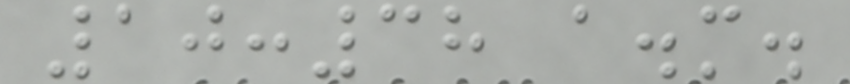10:38 a.m.
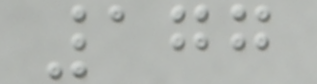177
